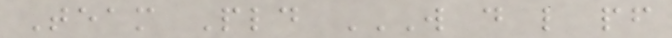Team Pld W D L PF
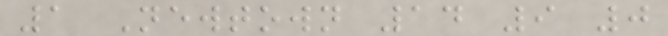1 Newtown 14 9 0
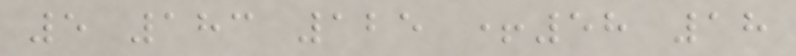5 183 125 +58 18
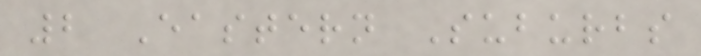2 Eastern Suburbs
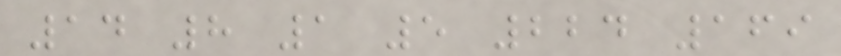14 8 1 5 224 169
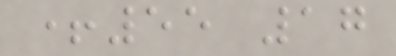+55 17
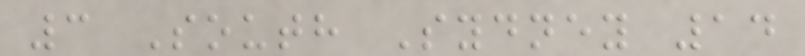3 South Sydney 14
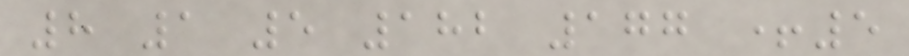8 1 5 182 177 +5
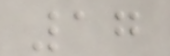17
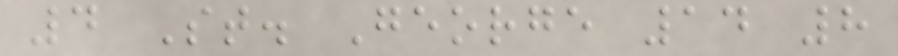4 St. George 14 8
